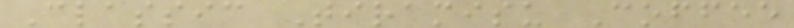Classic Tiramisu Coffee
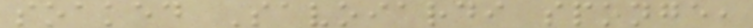soaked Savoiardi sponge,
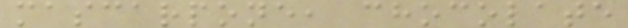mascarpone, chocolate
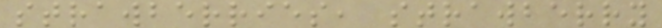strawberries, strawberry
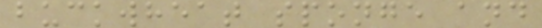buckwheat sponge and
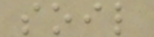soil
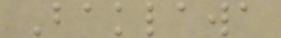Baklawa
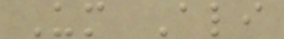Um Ali
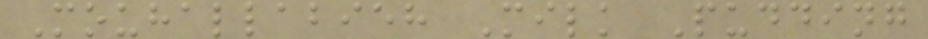Mouhallabieh Milk Pudding
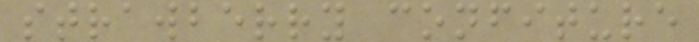strawberry confiture
